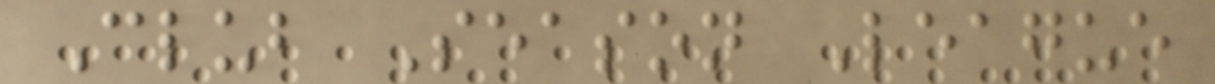Club Season League
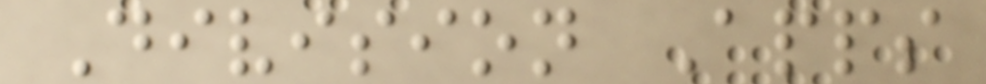Division Apps
